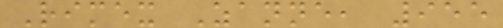Rimex Zanne, 955
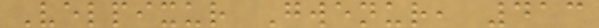Velpixur Gwenur, 413
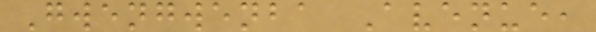Gwengwenba Avenue,
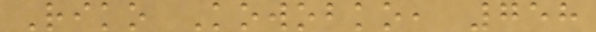Riko Kowobko, 758
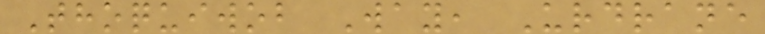Thoquiwob Way, Urdrane
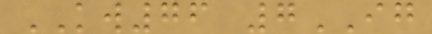KW76 7IG
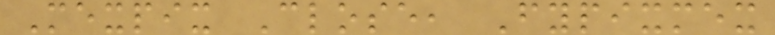Mexpix Close, Fypixmex
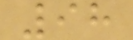98
